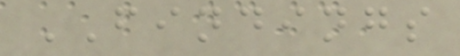FINDINGS
